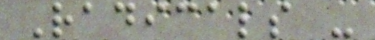Radicals -
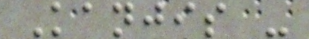Kanjis -
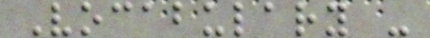Vocabulary -
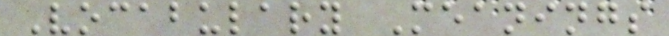Vocabulary Meanings
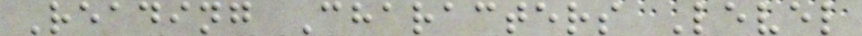Reading Characters Level
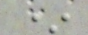*
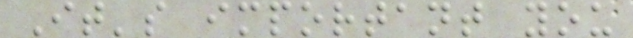It's important you
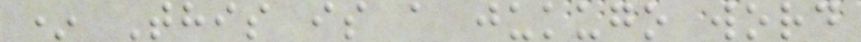* This is a jukugo word
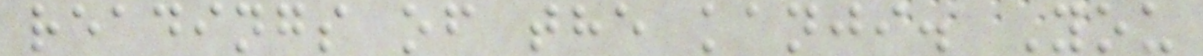readings of the kanji. You
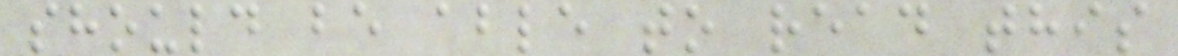should be able to read this
